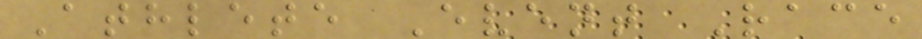Athlete Event Race
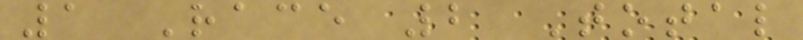1 Race 2 Total
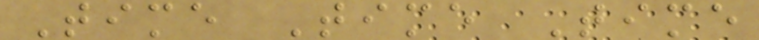Time Time Time
